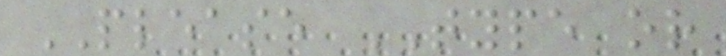PLEASE TYPE or
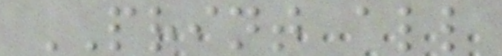PRINT all
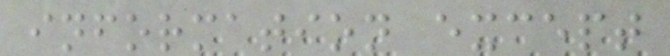information except
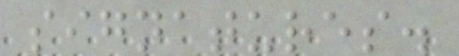signatures.
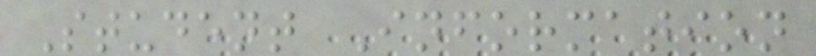Student Information
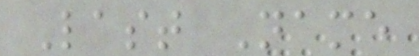Last Name
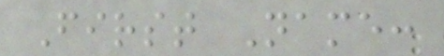First Name:
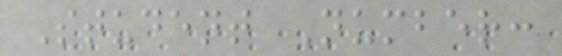Student Number:
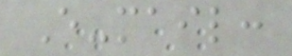E-mail:
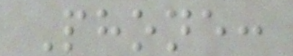Phone:
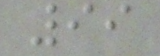99
